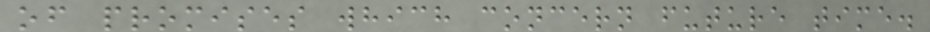of promises which concern future time.
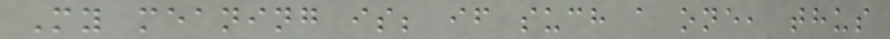My meaning is; if such a one, thus
